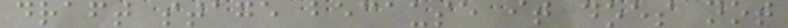draft stage because it does not
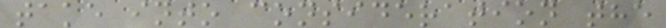take into consideration the
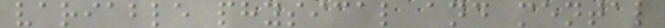variable physical and mental
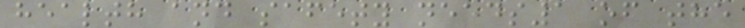health and safety needs1 of the
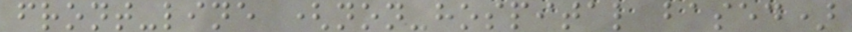front-line (non-hospital based)
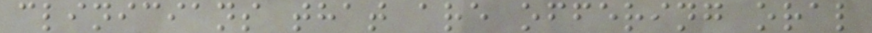clinicians that are offering oral
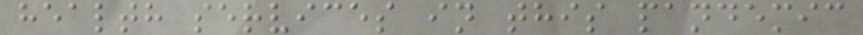health services in this pandemic
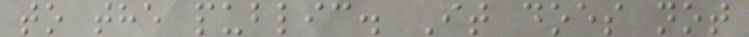to the public. It does not
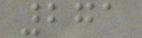271
